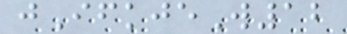jIfkjeW12
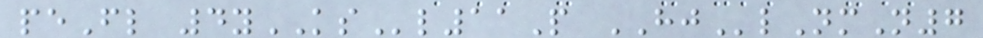peFl 4yKSl11P HJlNmN7
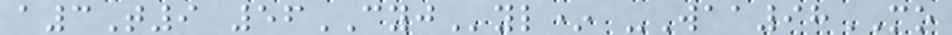a3T9 56CYJyl* -Waa98MO
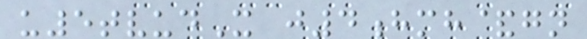u5tvudX j4hmh&gn
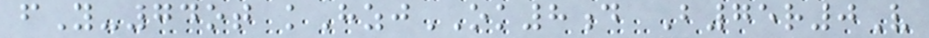fY-74ot kHzjOK8d B75r0V
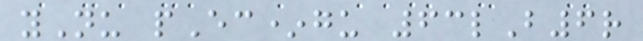yNu pEc*gu 63lB6r
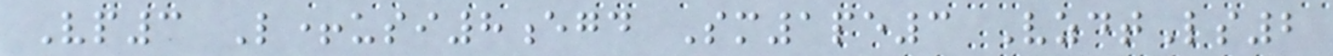Vp3 L+usi8egd Sm1pe3 VzdtLs2
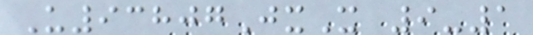U93807JxX 9-1
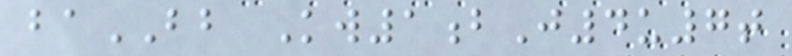baBB Kw1bJ4u7t
